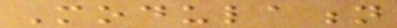Modulation
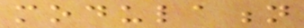modulation
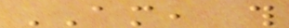AM, this
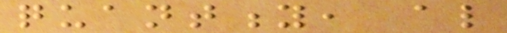quantity, also
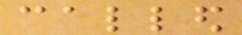called
